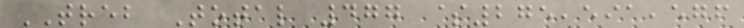TREB Total 477 $275,591,576
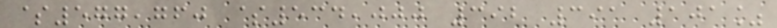$577,760 $534,000 392 391 101%
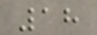18
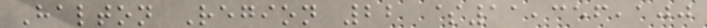Halton Region 22 $11,356,100
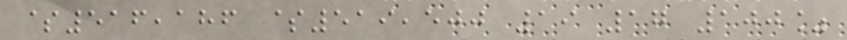$516,186 $519,500 19 17 100%
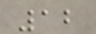12
